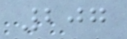207
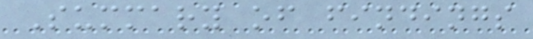Summary of findings
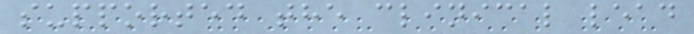supported the clinical lead
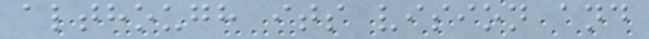although its vision and
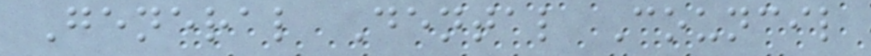General Dental Council
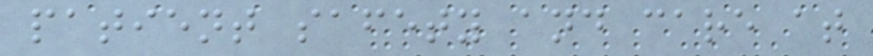patient safety and care at
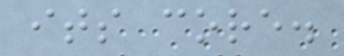its core.
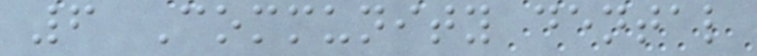6 Community dental
